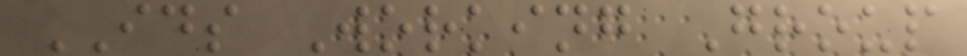IDS Working Group
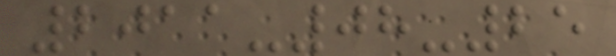2011-08-25
